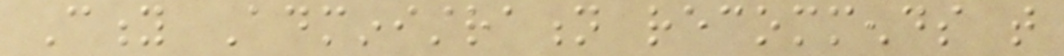City Administration recommends that
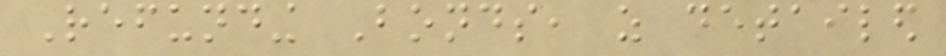Refunding Bonds, as detailed
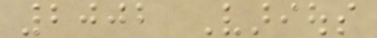2002 Various
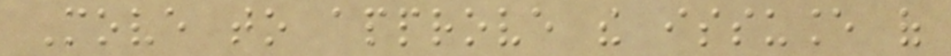Move to approve the issuance of
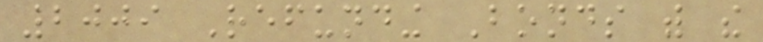2009 Refunding Bonds with the
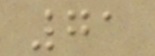71
